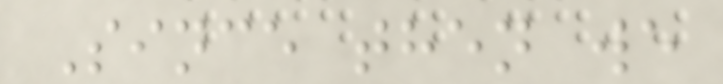Since then we
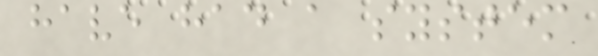have had a system
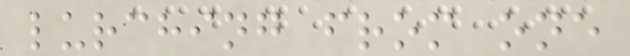lurching from one
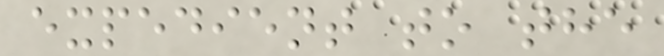expedient to the
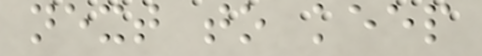next to keep
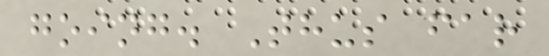going. Thus far
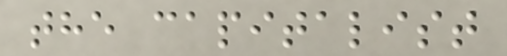the capitalist
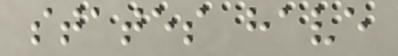states have
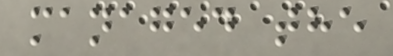managed the
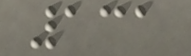131
